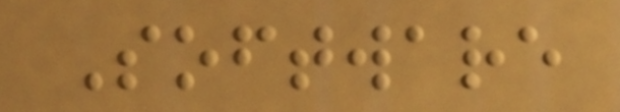Software
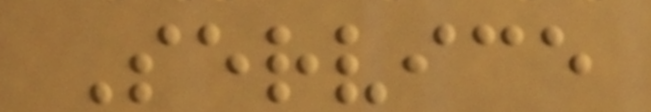Service
